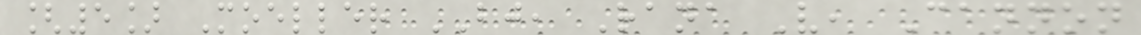[5] Moeller BJ, Rana V, Cannon
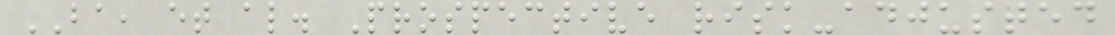BA, et al. Prospective risk-adjusted
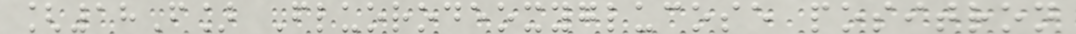[18F] Fluorodeoxyglucose positron
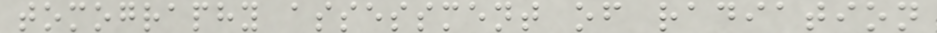tomography assessment of radiation
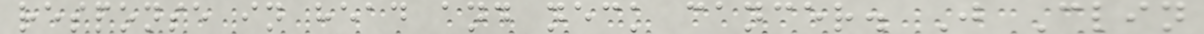response in head and neck cancer. J Clin
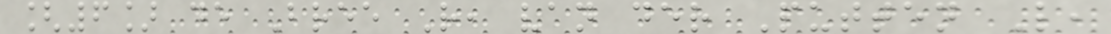[6] de Bree R, van der Putten L,
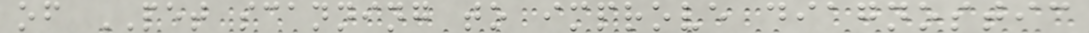of PET scanning to improve diagnostic
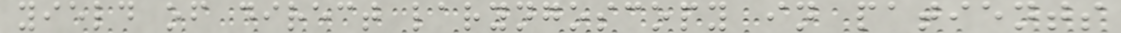yield of direct laryngoscopy in patients
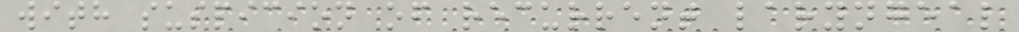with suspicion of recurrent laryngeal
